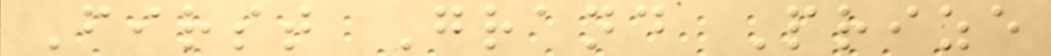First Grand Prize
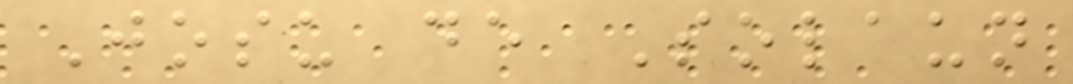Josu de Solaun
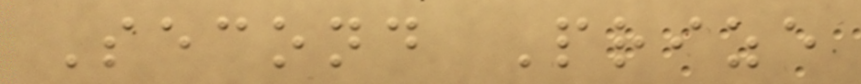Second Prize
